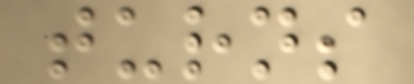turns
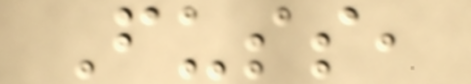Fuss,
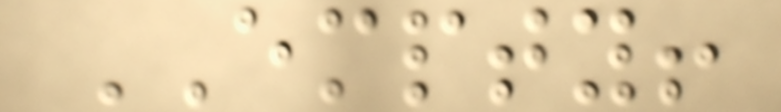EMPTY!
